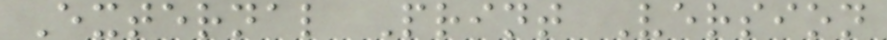External Print Version
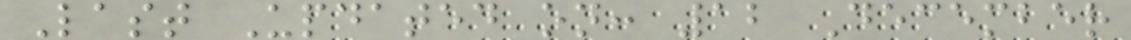Last Updated on: 12 December
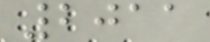2011
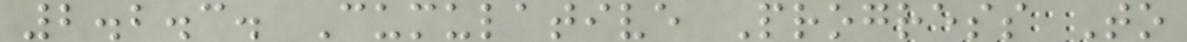2.2.3. Cumulative Progress To
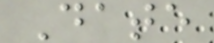Date
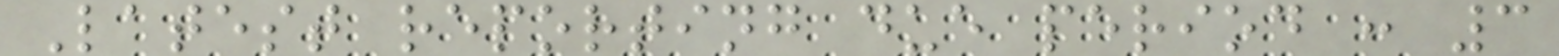Latest reporting due period : 3
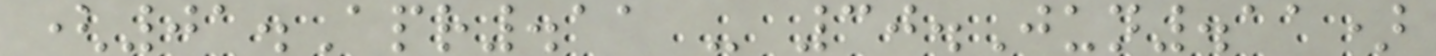(01.Apr.11 - 30.Jun.11)
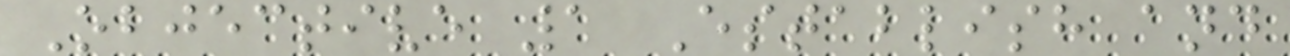Objective 1 Establish and
